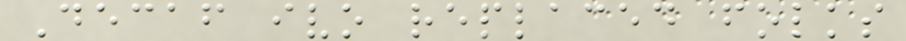Decaf ivo replaced folks
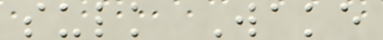sulk Wake
